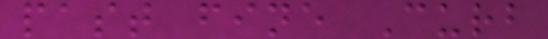past fine Curb
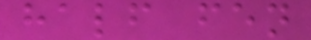half fen
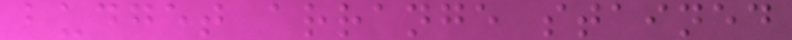budget arrange stained
